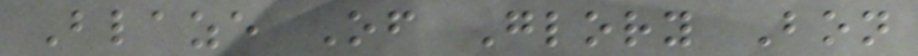Blaze Of Glory Bon
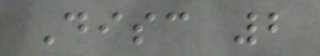Disc 2
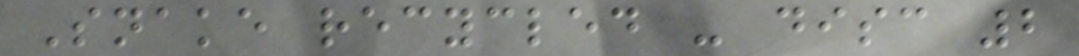Snake recycled - disc 2
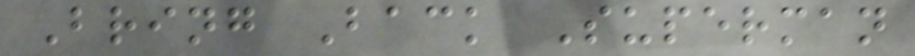Bring Back Superman
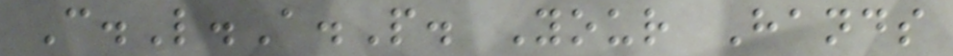C.L.A.P. Your Hands
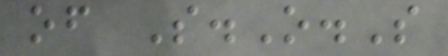of S.O.S
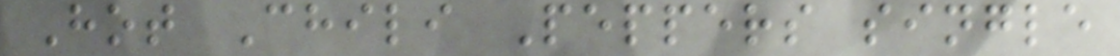Hot Chili Peppers single
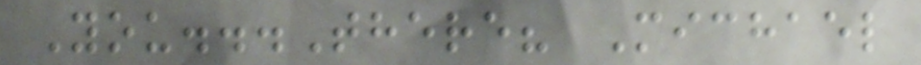You...There? Michael
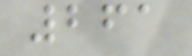261
